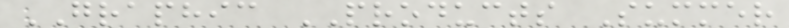GRAPHIC PRODUCTS Summer
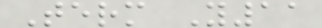Term Y11
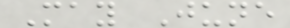May June
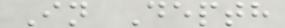In Depth
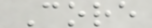Core
